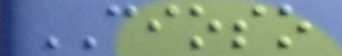CIOSO
